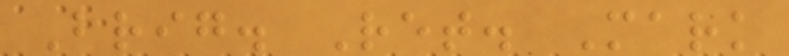Brig. Ret. Mark
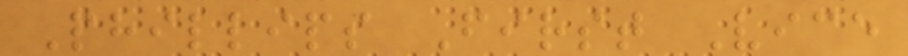Phillips First Vice
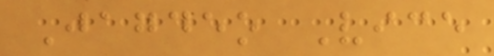Jagdeo Vice
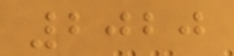2020
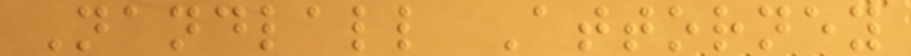Nandlall Attorney
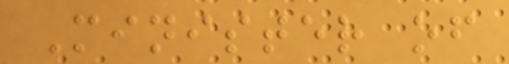Minister of
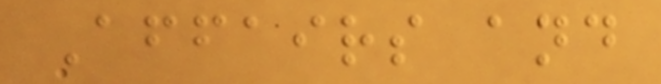Affairs and
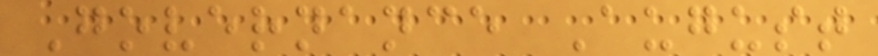Governance August
